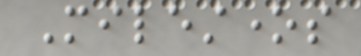Milestones
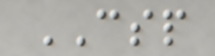CSP
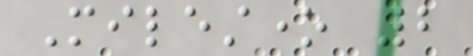Milestone 2
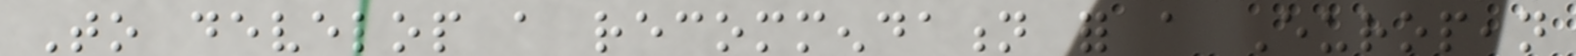To develop a recommendation for a European
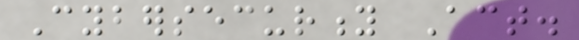Cybersecurity Act.
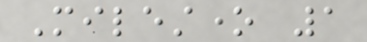Milestone 1
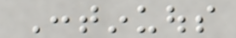Continuous
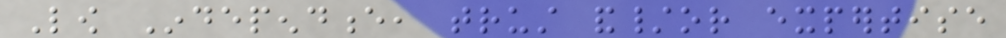Low Independence, trust and/or expertise
